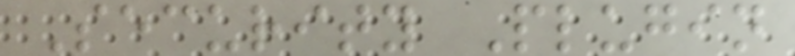Security Plugin
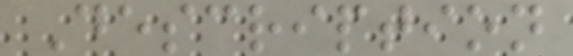Description
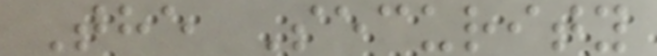The Security
